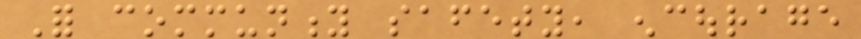For community safety, encourage
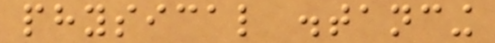physical distancing
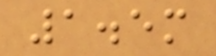1.5m
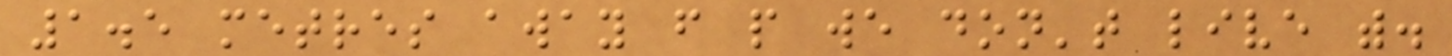1.5 metres away from people we don't live with.
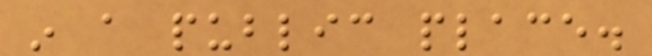in a public place.
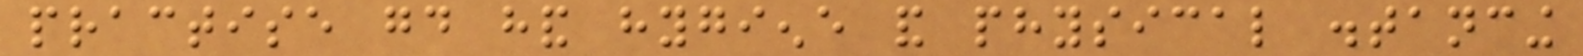practise good hand hygiene and physical distancing
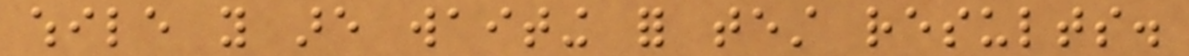while you are waiting for test results.
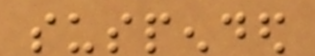suspended
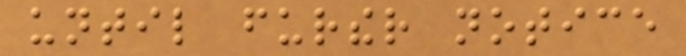until further notice
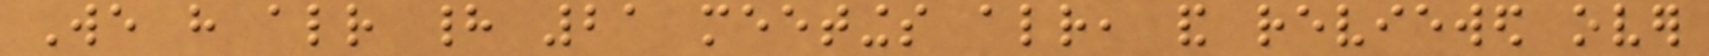We have already had 21 meetings already, and reviewed over
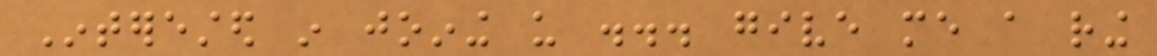Interested in joining us ... give me a ring
